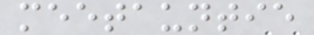meetauntie
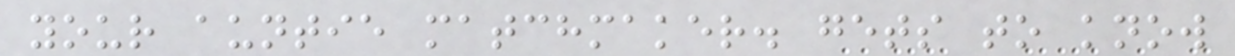your auntie matchmaker. gets to know
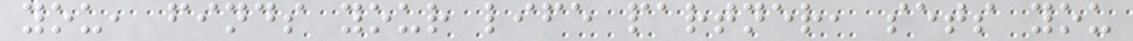you, finds your life partner, sets you
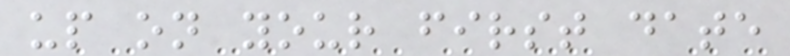up on your first date
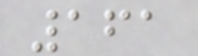161
